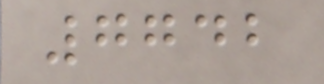7742
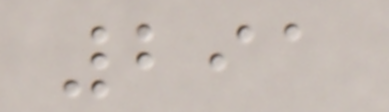291
